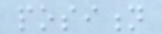position
